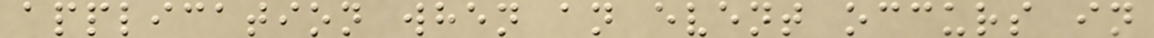application when an event occurs in
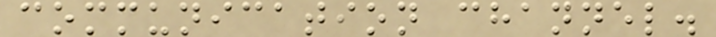communication channel.
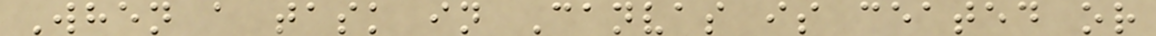When a task in Canvas is ceated or
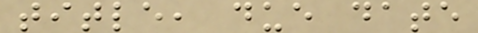title, due date
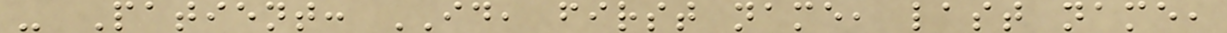- Patient: ID, first name, last name,
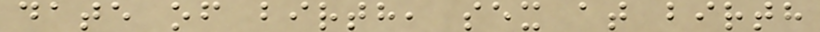date of birth, sex at birth
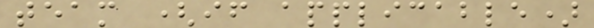team (if applicable)
